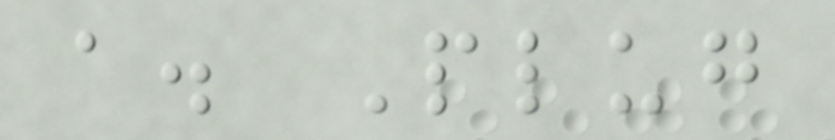a. Plug
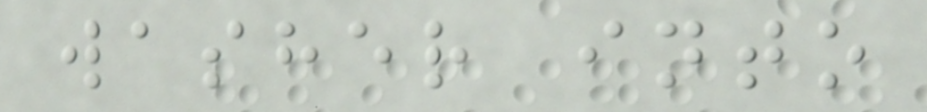washer into
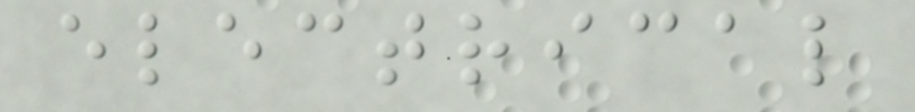electrical
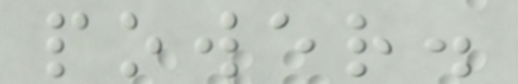power.
